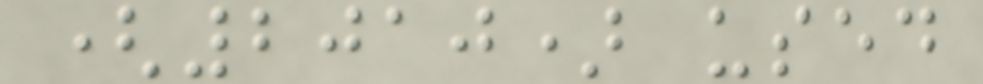(2010) used
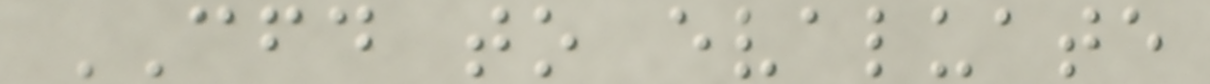CFD to evaluate
